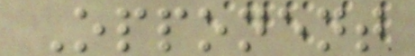Opponent
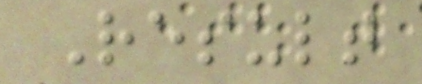Result
